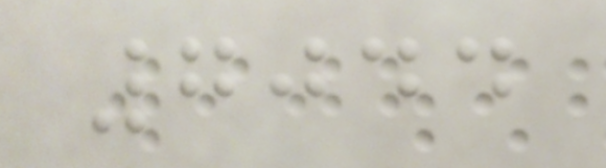7044
